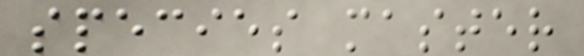species master
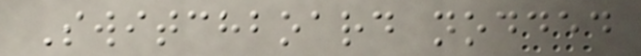Switchboard nodded
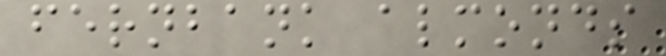fernbank almonds
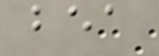bea
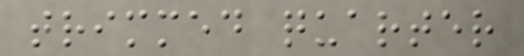trimmed quarter
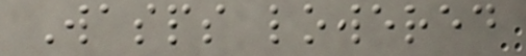Wasps lowered
